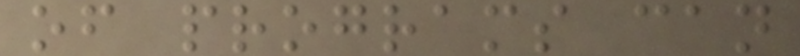of programs can
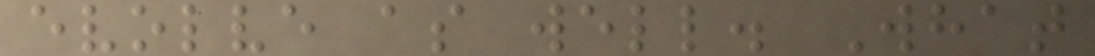evolve as well. What
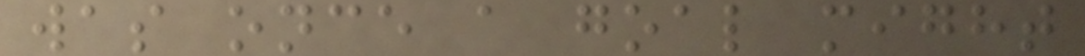was once a goal might
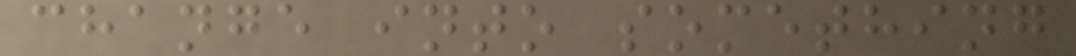change into something
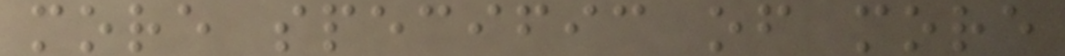more specific of more
